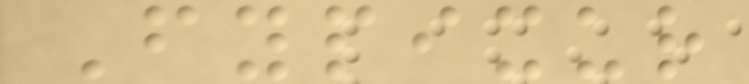Fypixur
